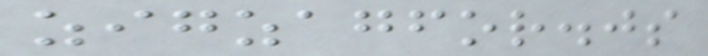zigzagfor.js
